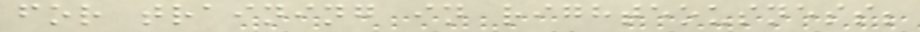for training in righteousness;
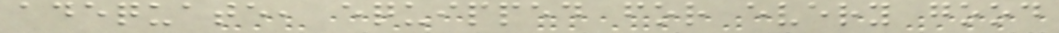adequate, equipped for every good
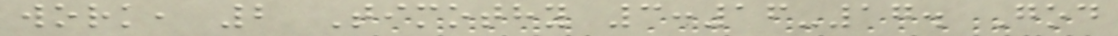work, 2 Timothy 3:16-17. God
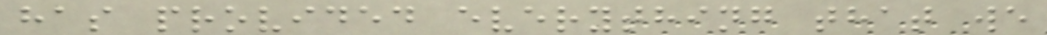has provided everything that we
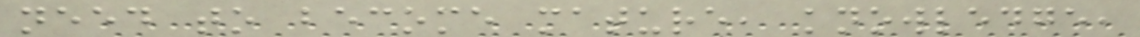need to become mature, knowledge,
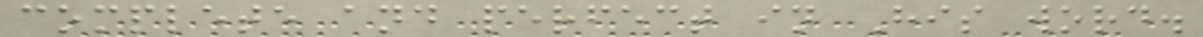complete and perfect in His word.
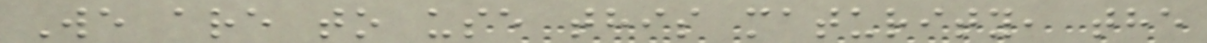We are to use this maturity, the
